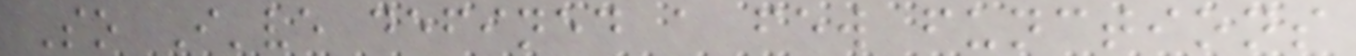So I've defined a few functions
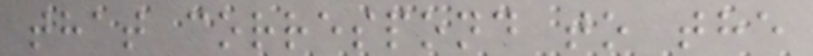that correspond to the
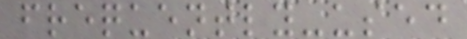frequently-used
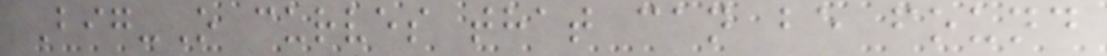Big-O curves that can be found
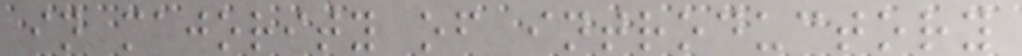in majority of introductory
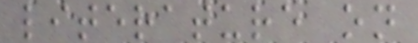literature on
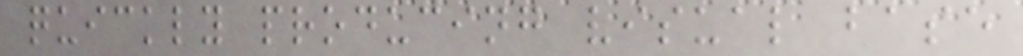quickly producing visual base
